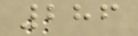286
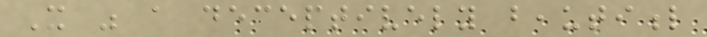It was a deceptively beautiful
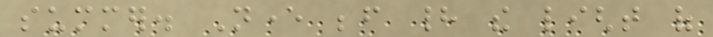summer. Never before had the light of
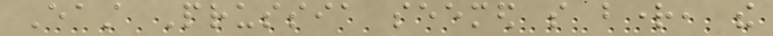East Prussia seemed so bright, the
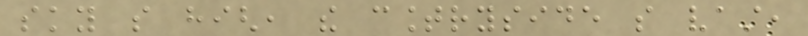sky so high, the countryside so vast,
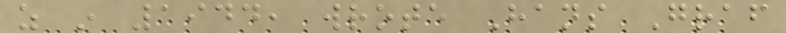as in 1944, wrote Hans Graf
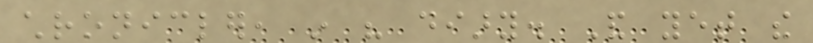chronicler, in his diary. And yet the
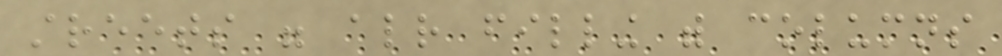streets were already filling with columns
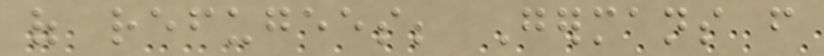of refugees; Germans from
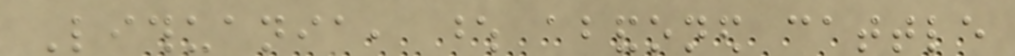Lithuania, whose abandoned cattle
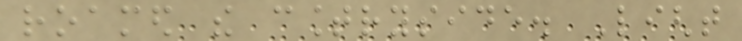roamed the countryside. Light
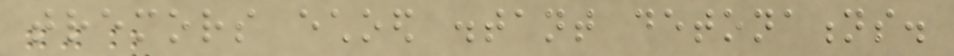tremors echoed distant detonations.
